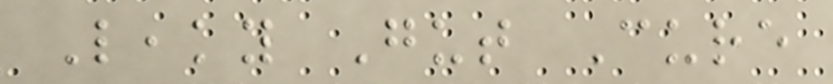Leaky Gut Cure
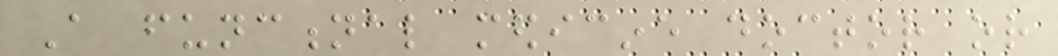A functional medicine doctor or
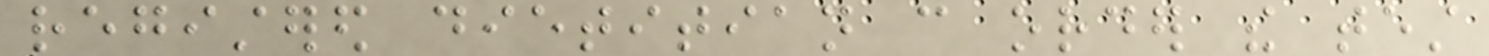registered dietitian can order the test
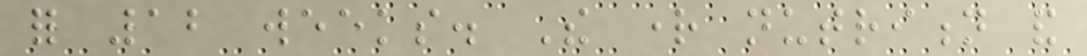for 12 weeks. The right nutrition and
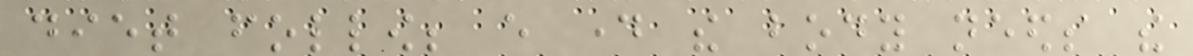diet follow; every day the body needs the
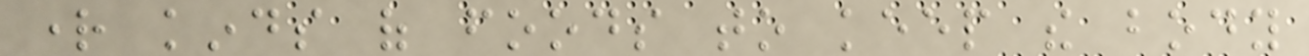right kinds of foods to keep the body
